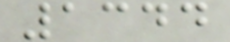1344
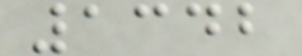1342
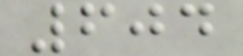604
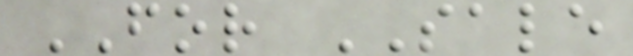FOR SALE
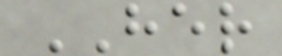HER
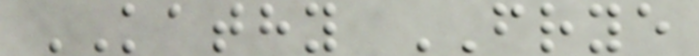KATHY FRYE
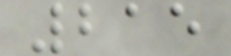215
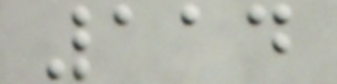114
